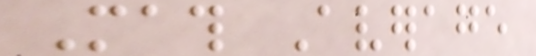Math Average
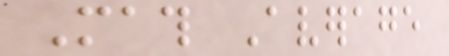Math Average
